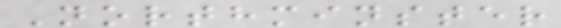Northminster
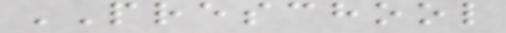PRESCHOOL
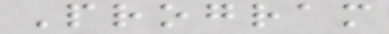Program
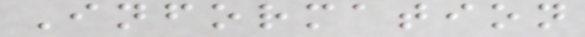Information
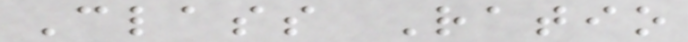Class Ratio
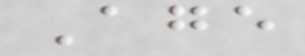Age
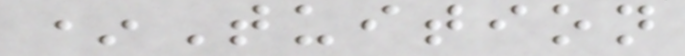*Tuition
